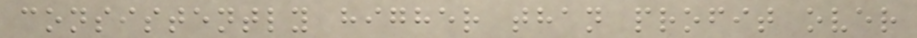consistently higher than profit over
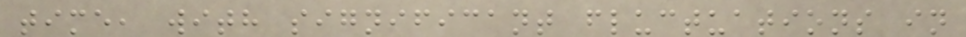time, with significant fluctuations in
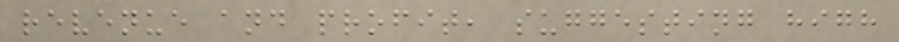revenue and profit, suggesting high
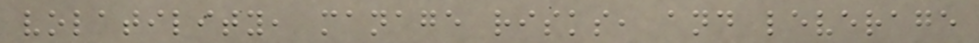volatility, manage risks, and leverage
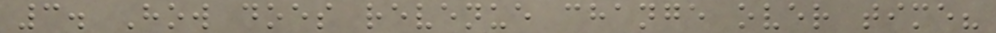3. How does revenue change over time?
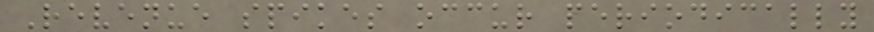Revenue spikes occur periodically
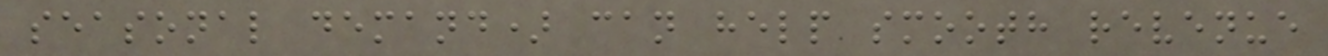seasonal demand) can help smooth revenue
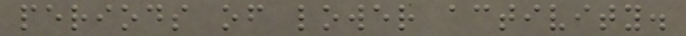periods of lower activity.
